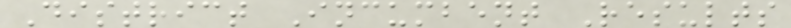District Incumbent Results
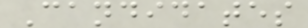Candidates
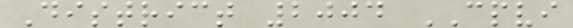District 2004 CPVI
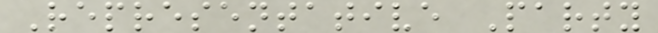Representative Party
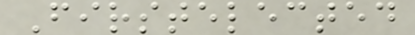Firstelected
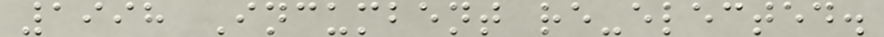1998 Incumbent re-elected.
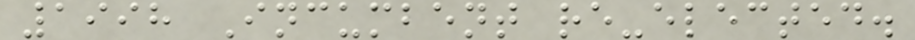1998 Incumbent re-elected.
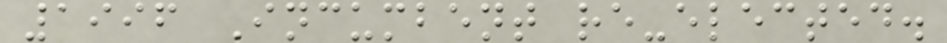1996 Incumbent re-elected.
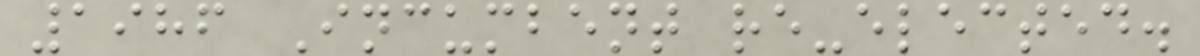1986 Incumbent re-elected.
